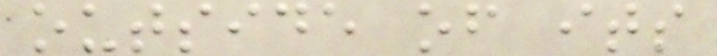outside of its
